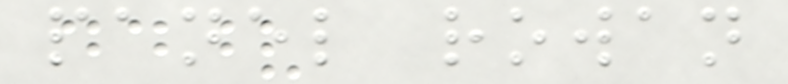panel rowan
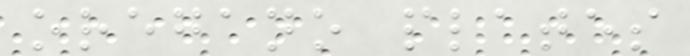oregano plates
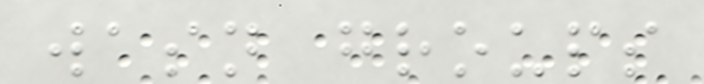wasn groups
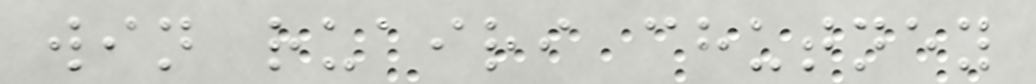win ruairi chutney
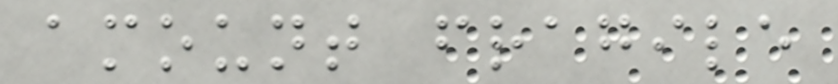amount fragile
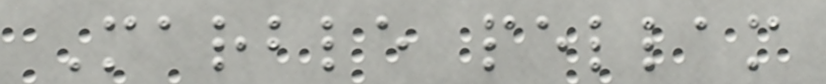Marble pellam
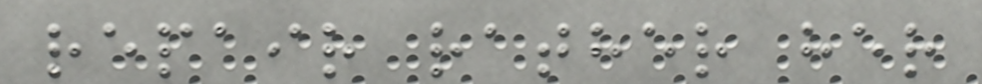repair rather her
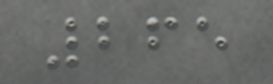265
